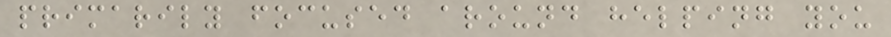primarily focused around helping you
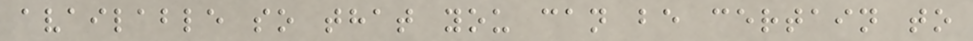available so that you can be certain to
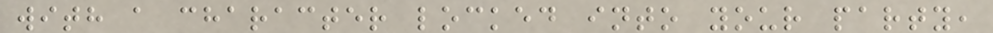with a character locked into your party,
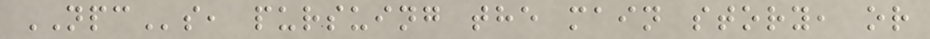NPCs, pursuing the main story, or
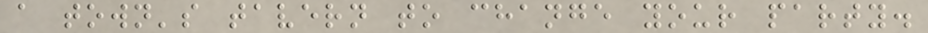a town's tavern to change your party.
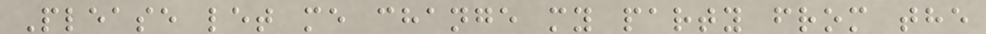Please let me change my party from the
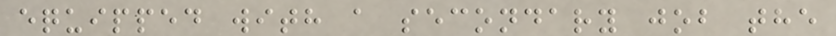equipped with a secondary job the
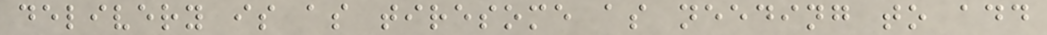delivery is as tiresome as needing to add
